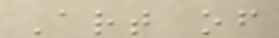Art of
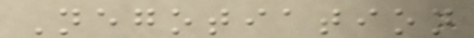Negotiation
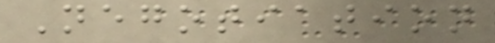Negotiation
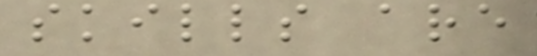skills are
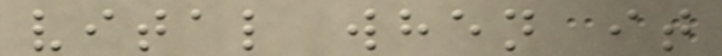vital when it
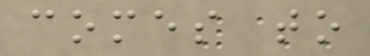comes to
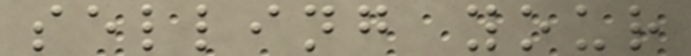selling your
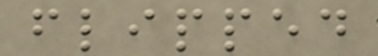flipped
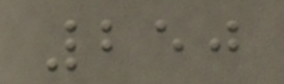250
